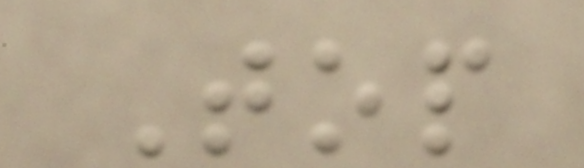Top
